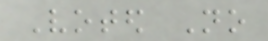Voted No
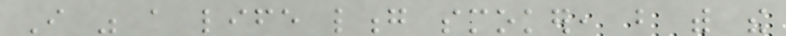I was a life long smoker, but with the
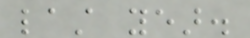last year.
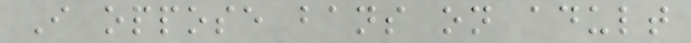I oppose bans on adult
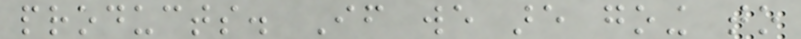products. If we are going to
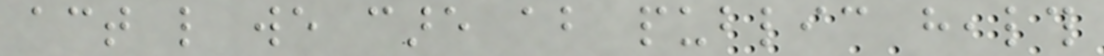act like we care about public health
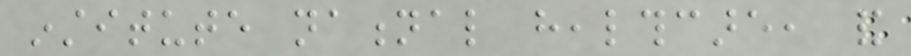institute national healthcare, and
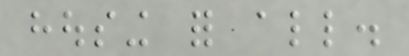housing for all.
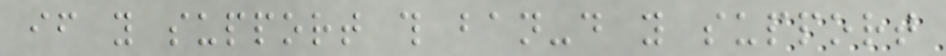if you support this ban-do you support
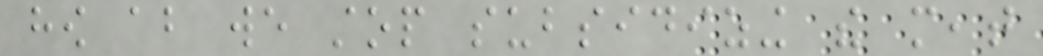how about we stop subsidizing the meat
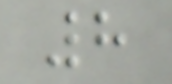8
